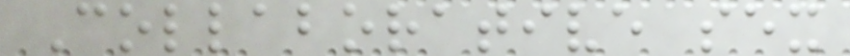Collaborative sex
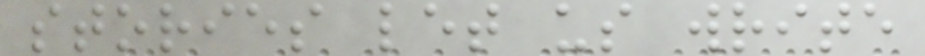stories let us write
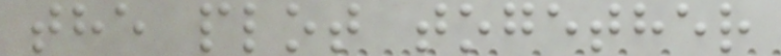the plot together
